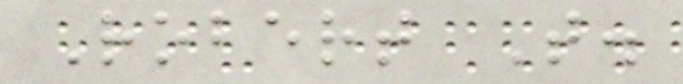Robert T.
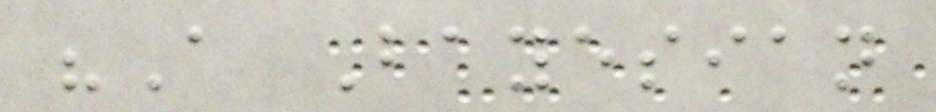"A Bayesian
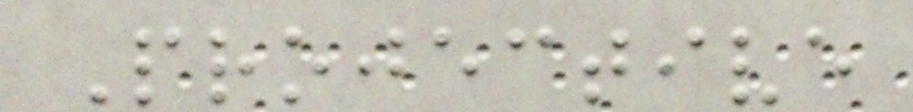Projective
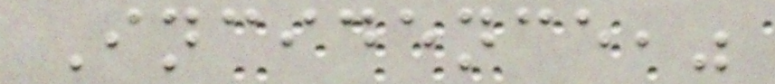Incidence,"
